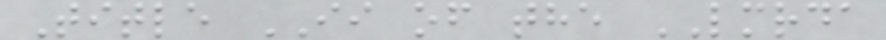Title II of the LMRDA
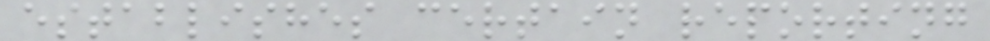establishes certain reporting
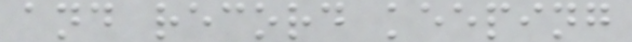and record keeping
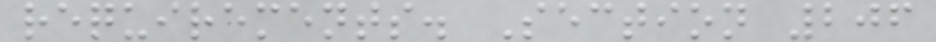requirements. Section 206
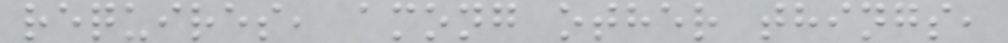requires, among other things,
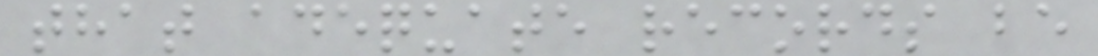that adequate records be
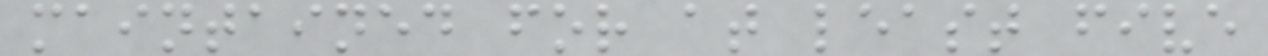maintained for at least five
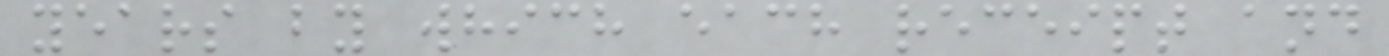years by which each receipt and
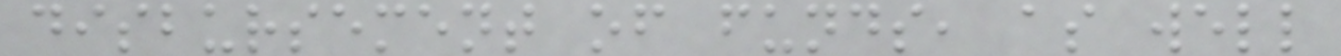disbursement of funds, as well
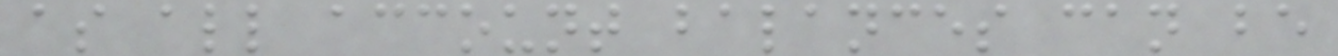as all account balances can be
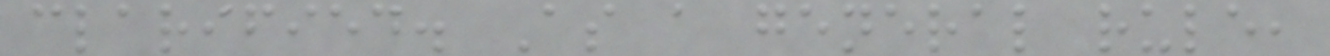clarified. As a general rule,
